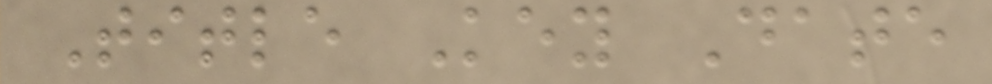Title Key Date
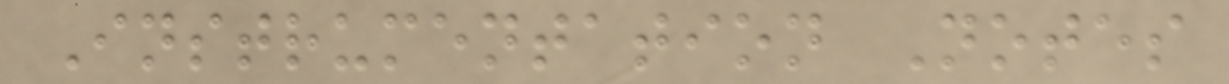Instrumentation Notes
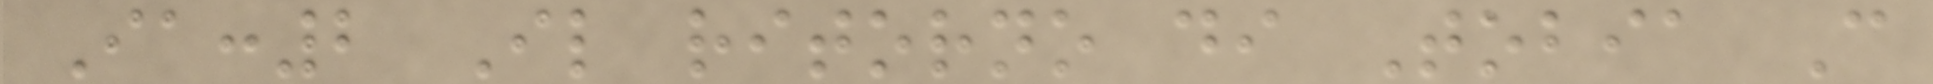Ia:2 Il ritorno di Tobia C
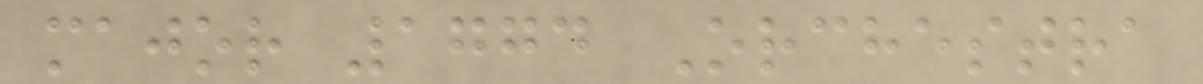major 1774 Orchestra
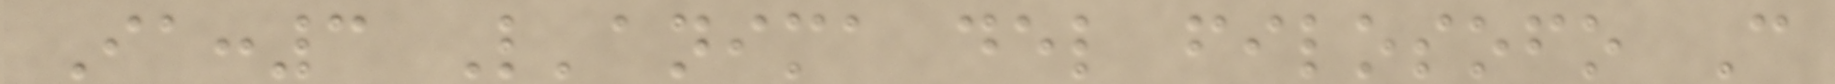Ia:3 L'anima del filosofo C
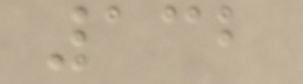132
